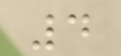4
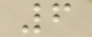6
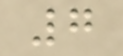7
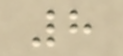8
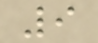9
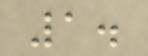1.
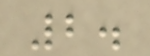2.
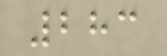283
